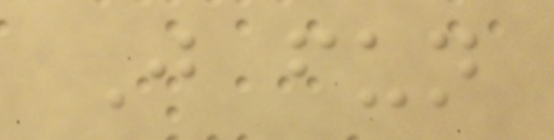Just fun
